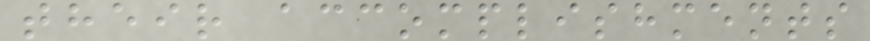their accomplishments
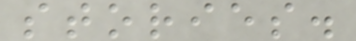stories.
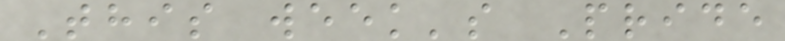This week's Pride
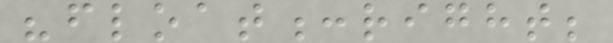"float:right;
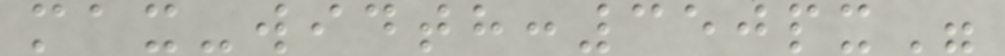max-width:350px"
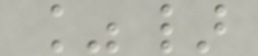%}
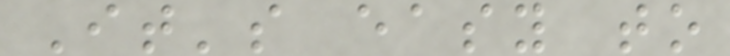It's easy to
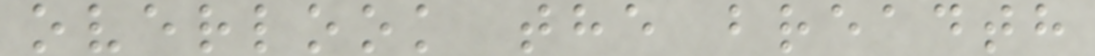overlook the breadth
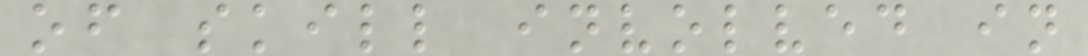of skill involved in
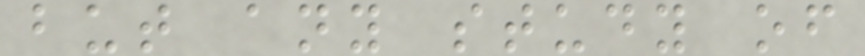but any study of
